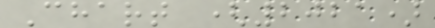Chart (2021)
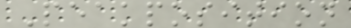Peakposition
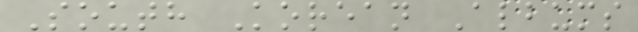South Korean Albums
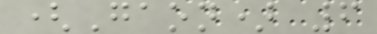(Gaon) 6
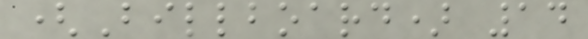(Billboard) 14
